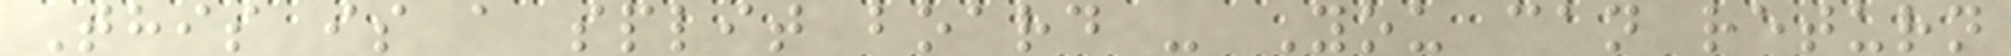This is a split board - You can return
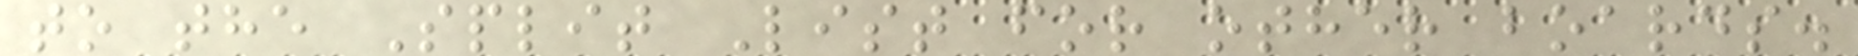to the Split List for other boards.
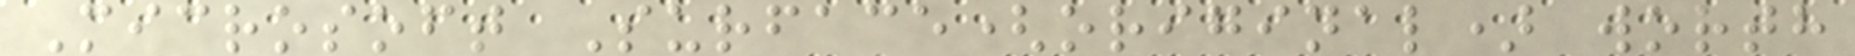Microsoft Surface(original) worth
